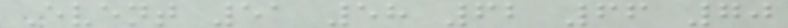Event 51 58 62 66 70
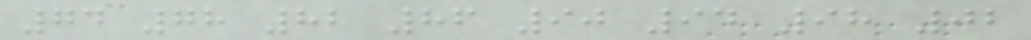74 78 82 86 90 94 98 02
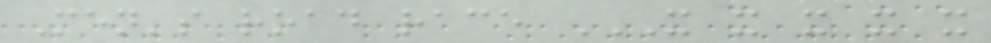Men's road race X X X X X
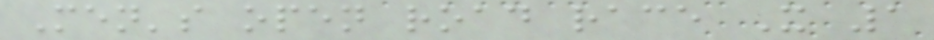Men's open road race X 1
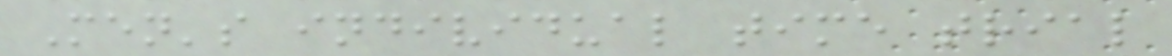Men's individual time trial
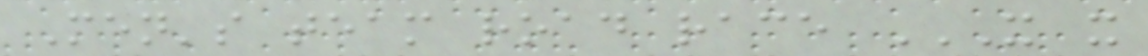Men's team road race X X
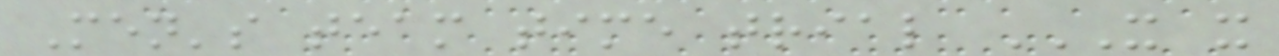Men's team time trial X X
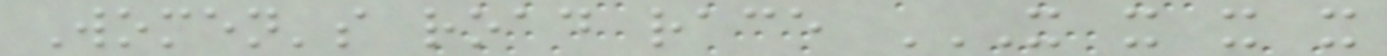Women's road race X X X X
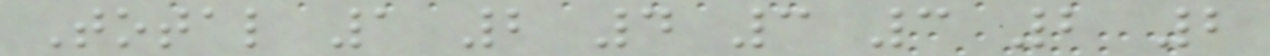Total 1 2 4 3 3 2 2
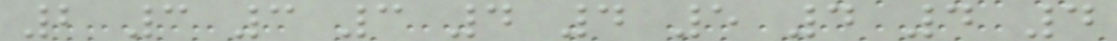2 3 3 3 4 4 5 4 4 4
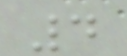4
